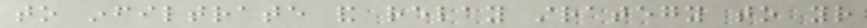to infiltrate and relay strategy to your
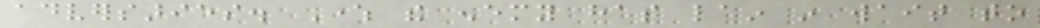adversaries. Where the enemy has lain in wait to
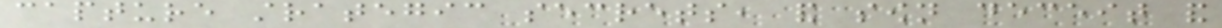capture strategic secrets, and sown deceit and
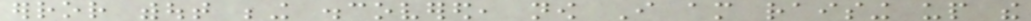error without being discovered, now I am raising up the
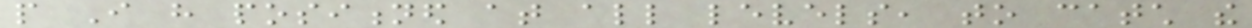people I have positioned at all levels, to catch the
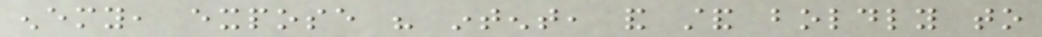enemy, expose his intent, and stand boldly to
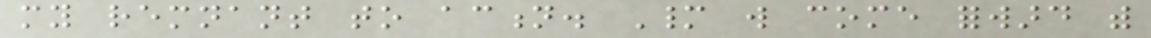my remnant to action. Many will come forward with
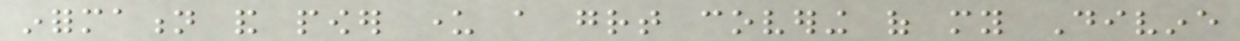information and power under a great covering of my Divine
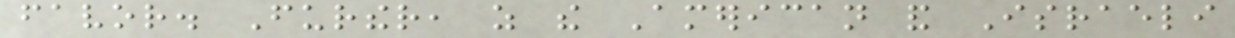favor. Further, as the American and Israeli
